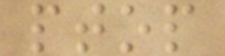ptop
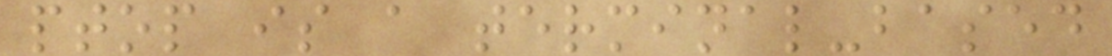ptop is a terminal-based
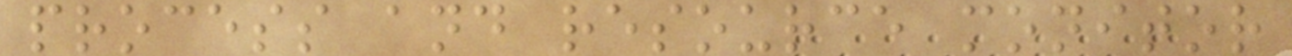process and resource monitor
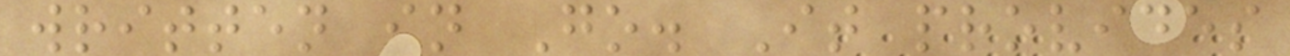written in Go. It provides
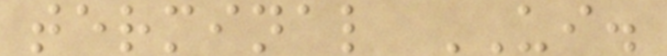terminal UI.
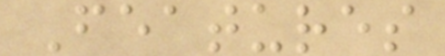Features
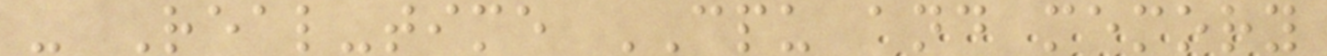- Real-time CPU and memory
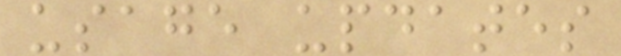usage updates
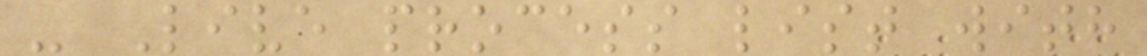- Live process list with
